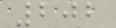202
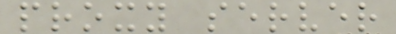proxy server
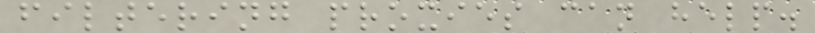filtering proxies can help.
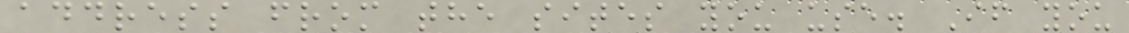address from the sites you use. If you
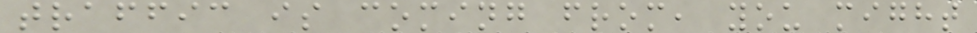traffic is coming from, you might
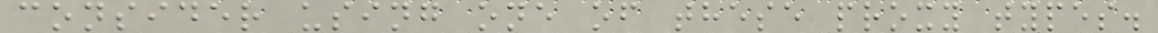consider using one of these proxy types.
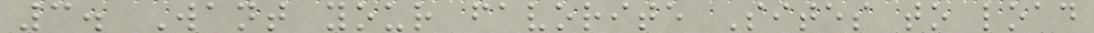3. Want your favorite Sites to load
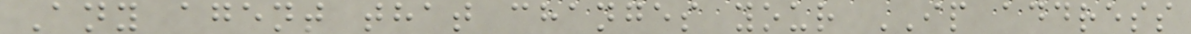Any agent that changes your IP address
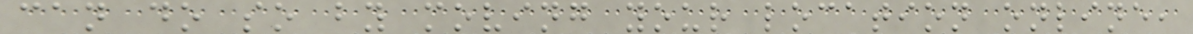can do so by moving your location online,
